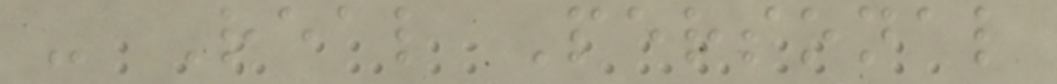- Real Personal
